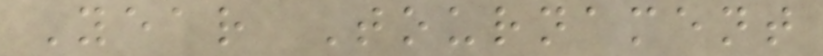Year Tournament
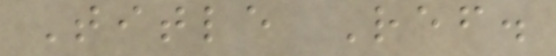Title Ref.
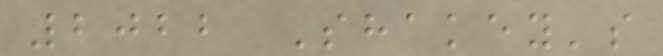2022 Shakey's
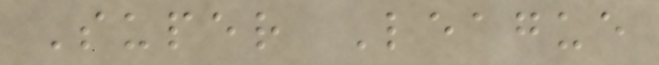Super League
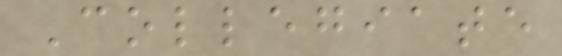Collegiate
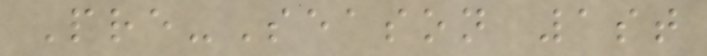Pre-Season 1st
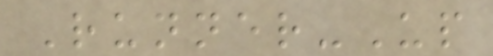Runner-Up
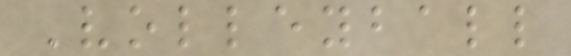Volleyball
